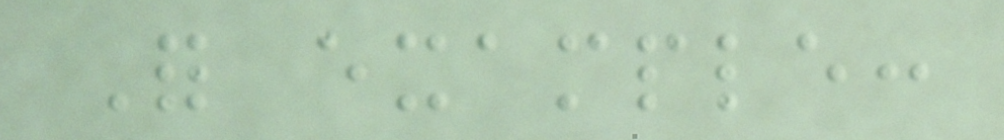For example:
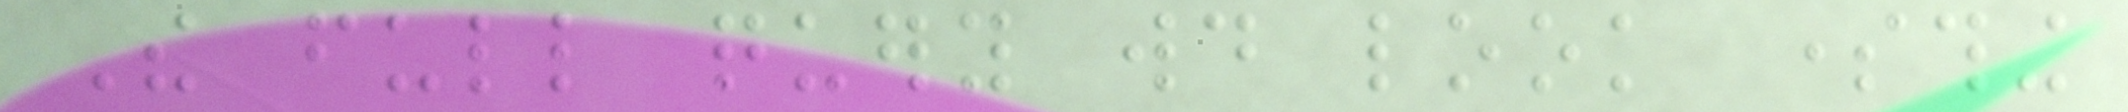The full query would look something
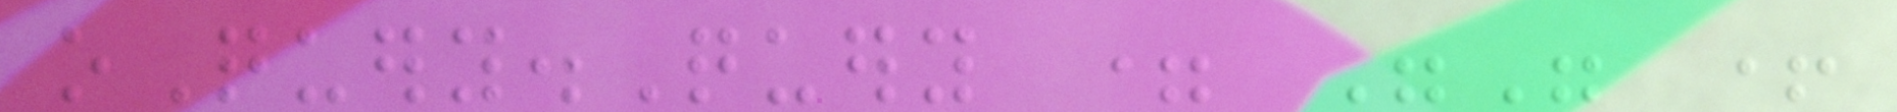oQuery.Query = "" +
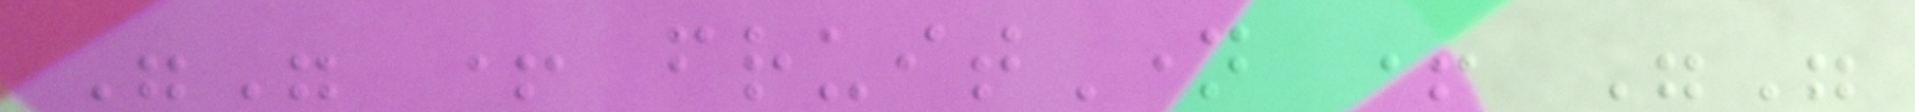"" + fruitName + ""
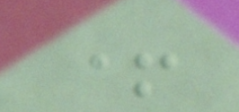+
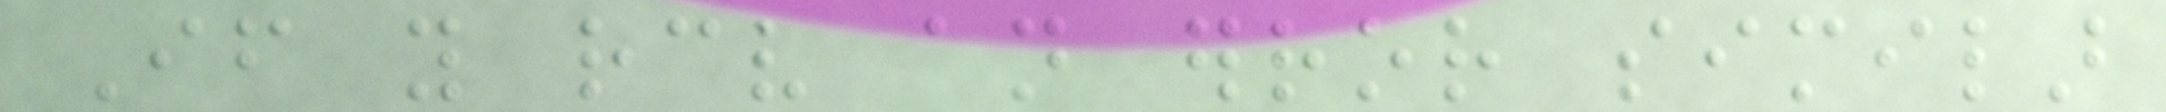If you receive an error similar
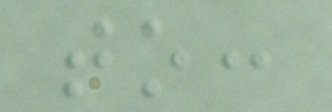to:
